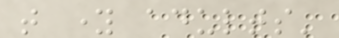that young adults'
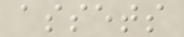assets
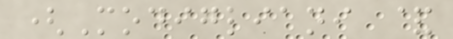(Modigliani &
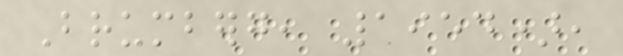Brumberg, 1954),
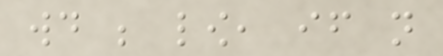would be low, if not
